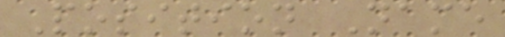Position Name
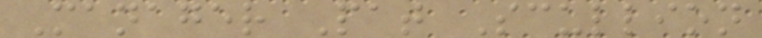Manager Pat Scullion
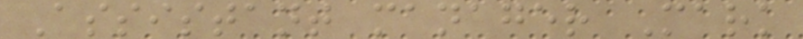Assistant manager Mark
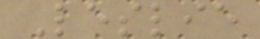Leslie
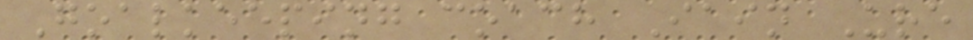Goalkeeping coach Iain Ure
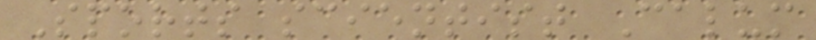Sports scientist Calum
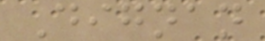Dignan
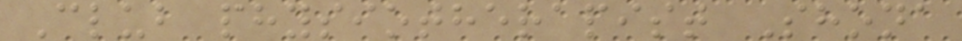Club physiotherapist Shona
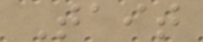Tait
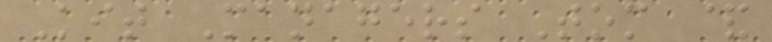Kit Managers Tom &
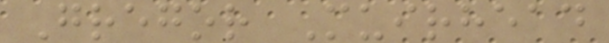Gregor Muirhead
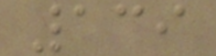139
